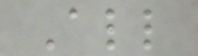All
